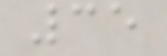35
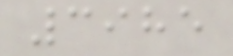3985
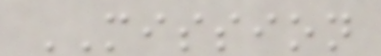MISSION
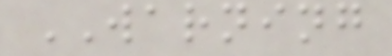WARNING
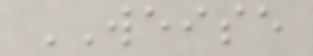WEISE
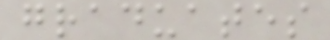graduates
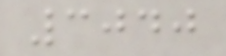3040
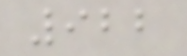922
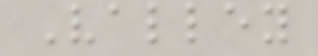Valley
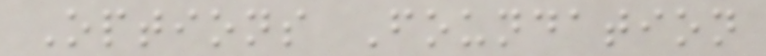Options Foundation
